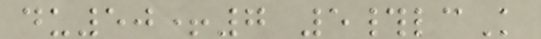du50+7 5#lcK
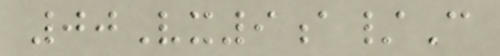00Vx9a/C
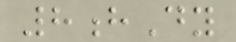8hDy
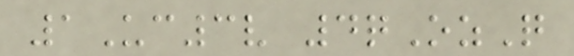1Uc3v 4qOzQ
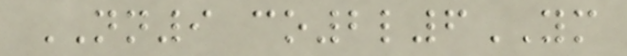NN9 co2l6YM
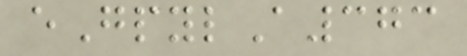eGpylA373
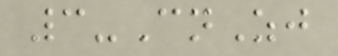3-CnZj
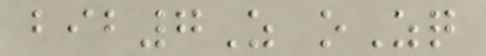bib7Z oZq
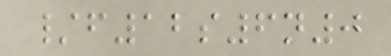/f12s6n0
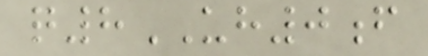q8UH0f
